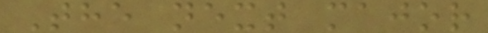The next major
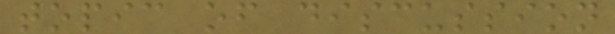topic of discussion
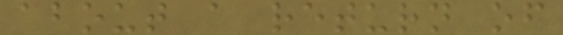about a return of
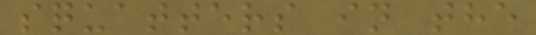squatters in the
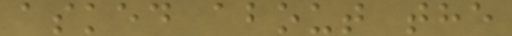asked about the
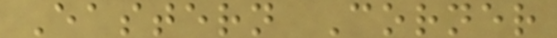Eastern Corner
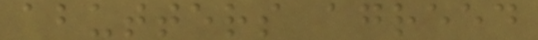abutters agreed
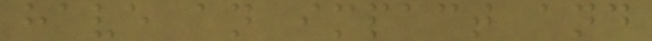have an impact and
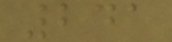241
